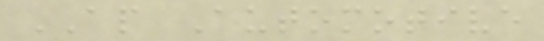AP Automotive
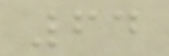64
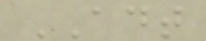ADT
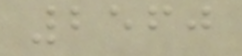2560
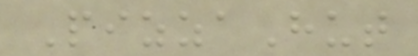PizzaHut
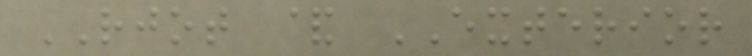RJOT & EXTERIOR
